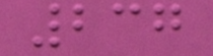237
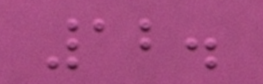12.
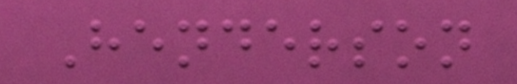Henderson
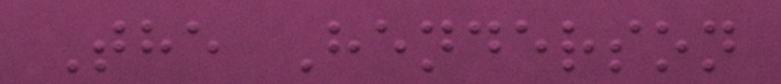The Henderson
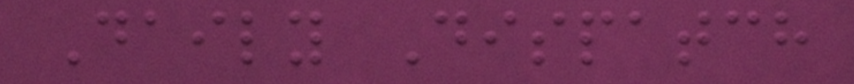Daily Dispatch
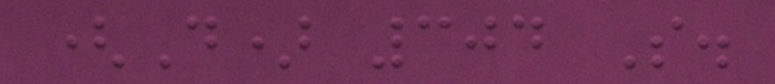(D) 304 S.
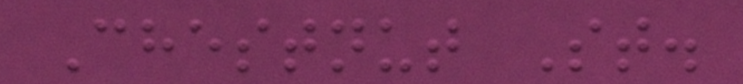Chestnut St.
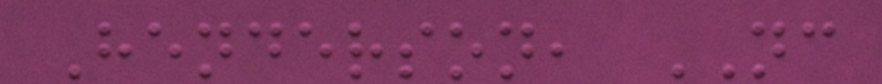Henderson, NC
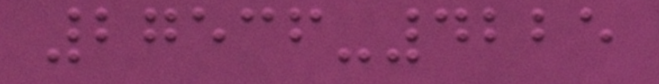27536-4225
